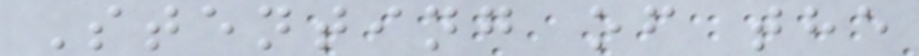Stenting of the
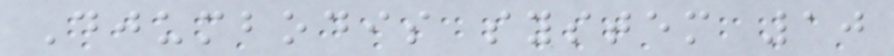Djumbodis system 10
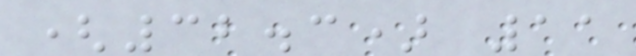(32.3) 11
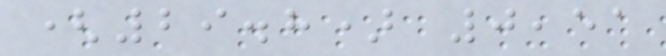(29.8) 0,51
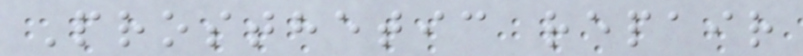Prosthetic repair
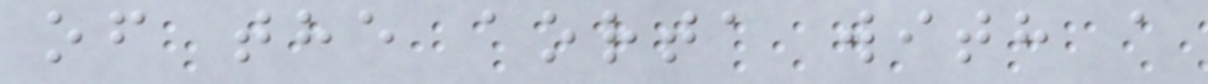of the aorta with a
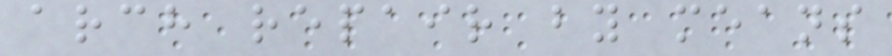arch repair by means
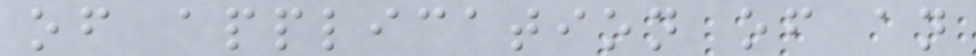of application of an
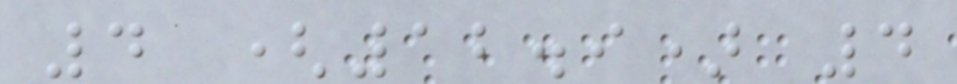4 (12.9) 4
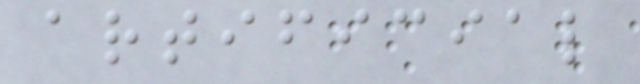artificial
